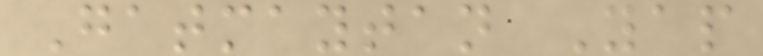Gatmaytan Yap
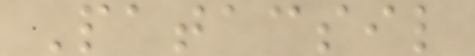Patacsil
